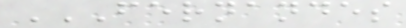FERNANDES
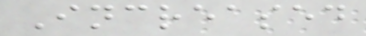Increased
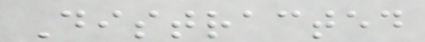Distracted
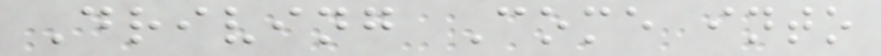Driving Come into
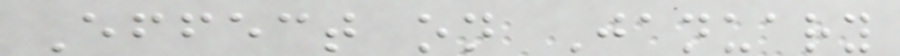Effect on January
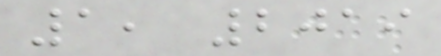1, 2019
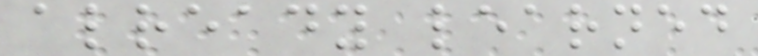already learned
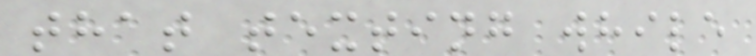that texting while
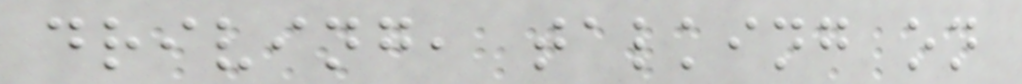driving, talking on
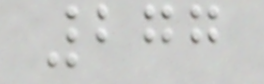277
